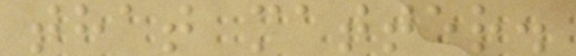that matter.
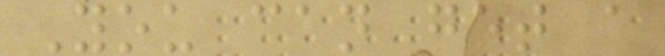You can get a
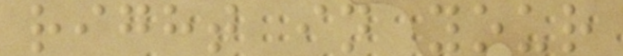right in your
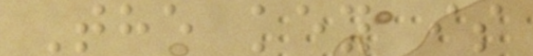The key is
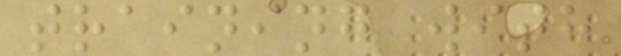training with
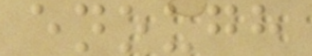enough
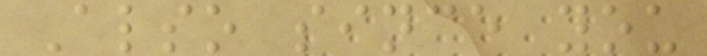Also since you
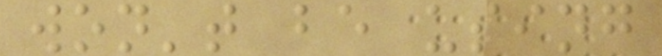won't be using
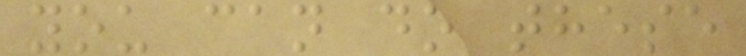you can do these
